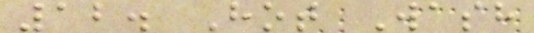12. Hot Wash
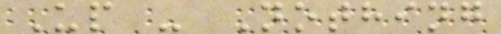Up - Nothing
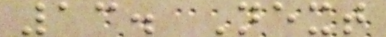13. Next
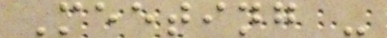Meeting -
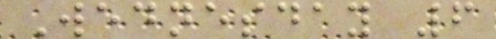Wednesday 6
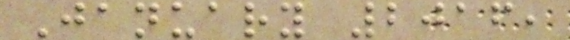January 2016,
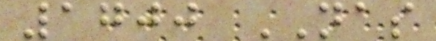1700 NAS
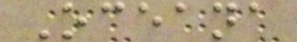Oceana
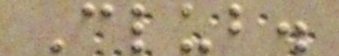Club.
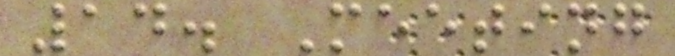14. Meeting
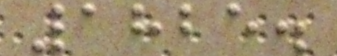1825.
